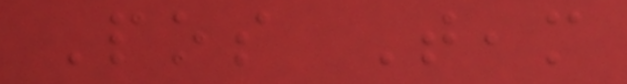Pos Team
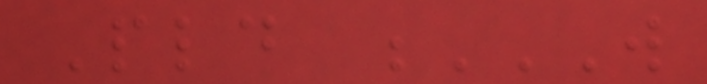Pld W
